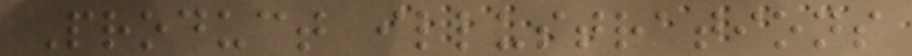Product illustrations
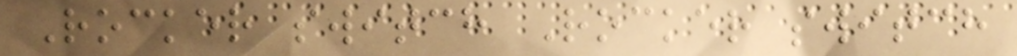Rocker switch Rocker switch
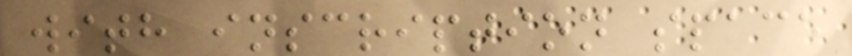with inscription space
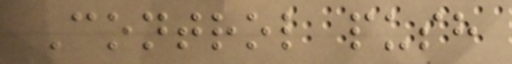Control push
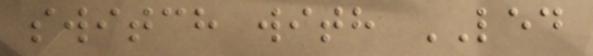switch with LED
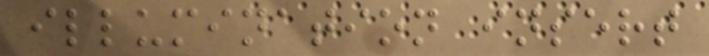illumination insert
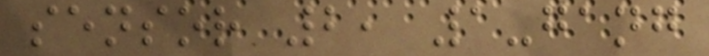sensor 2, 1-gang
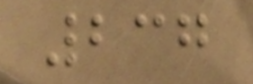237
